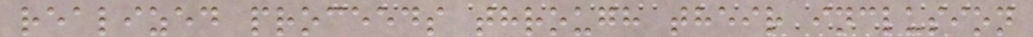realized proceeds through their inclusion
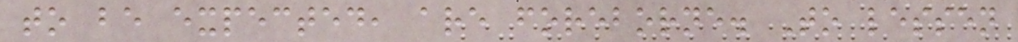to be expected, are foreborne. To lessen
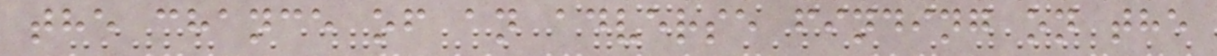the chance of an adverse finding on the
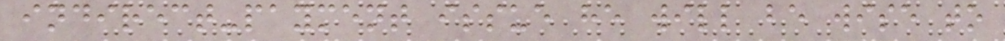indirect-payment issue he will be wise to
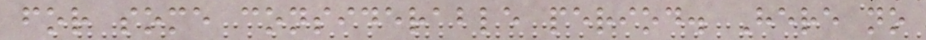for some considerable period. Here no
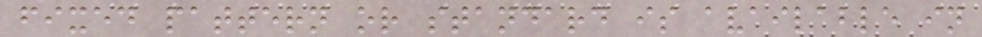fixed pattern or standard is available in
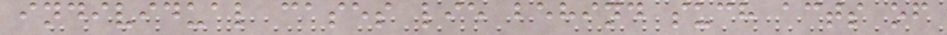individual cases lie behind such acts of
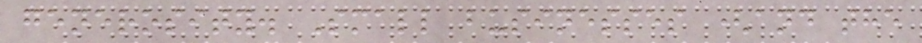generosity. Small businesses (and the
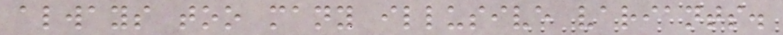always too many illusive variants.
